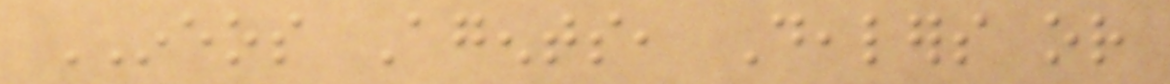INEOS Agents, Dealers or
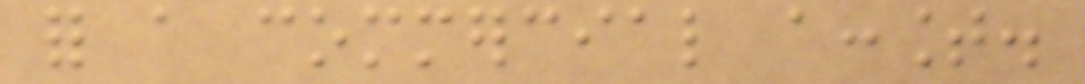for a commercial account.
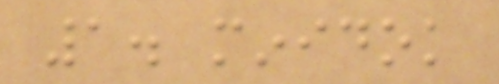1. minidok
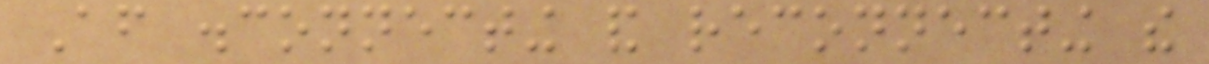After disconnecting and reconnecting the
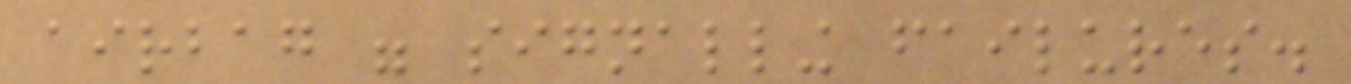airbag were signalling failures.
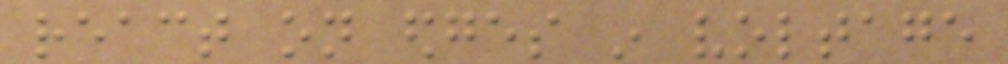react on edges in voltage
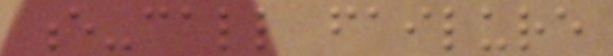e-call failure
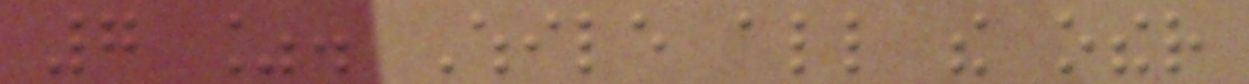7 %. While all the other
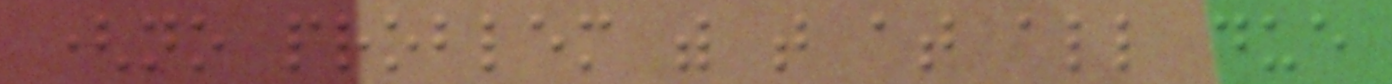(no problem with that at all due
